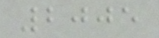2005
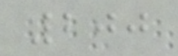200
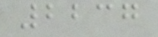2237
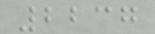2237
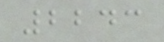2243
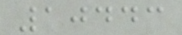10443
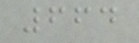664
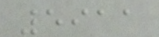5911
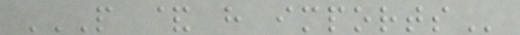P & H IMPORTS
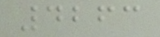4263
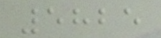5825
